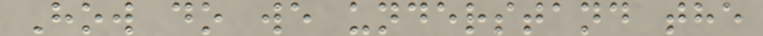How do we understand the
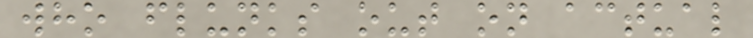who flunks out on actual
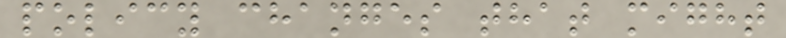policy changes that might
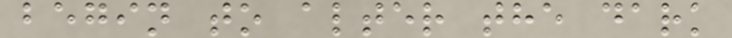begin to alter the dark
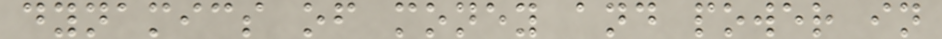dynamics of money and power in
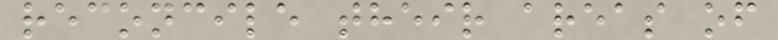reconcile their areas of
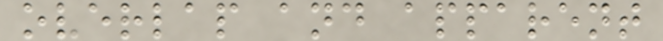overlap and apparent
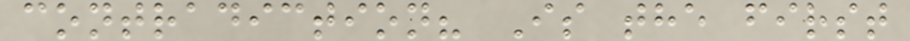contradiction? Is the first
